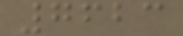7623
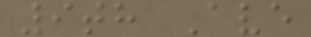9th Ave
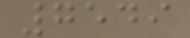7549
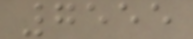7555
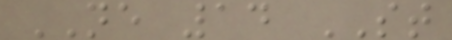NE 14 ST
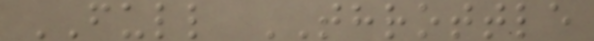FULL THROTTLE
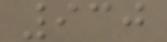930
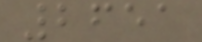2651
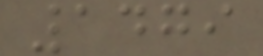1479
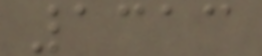1313
